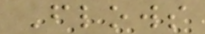Flows
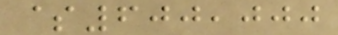$600,000
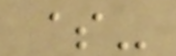$-
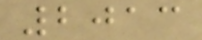2013
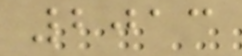2013
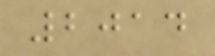2014
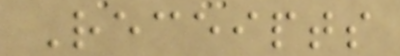Receipts
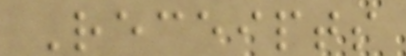Receipts
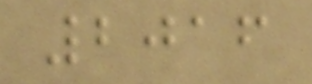2016
